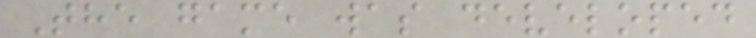The game was developed
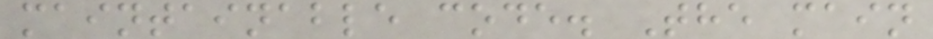maintainable code. The main
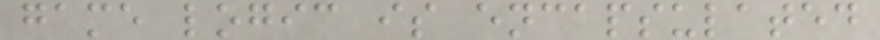game logic is encapsulated
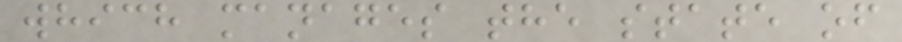which manages the state of
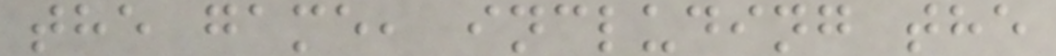the game, including the
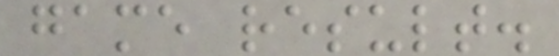game result.
